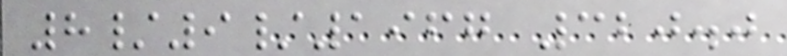8/9/1967 320.0
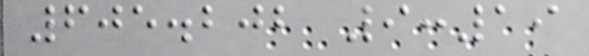605.202 9:19
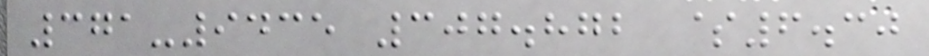371-9435 307.872 $6.30
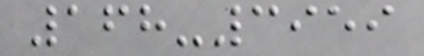168-3959
